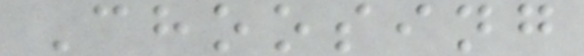Choosing
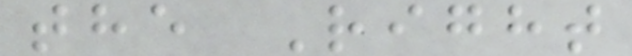the Right
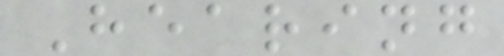Hearing
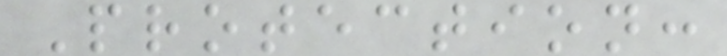Protection:
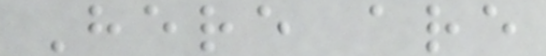Here are
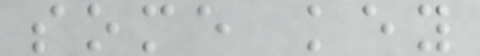some key
